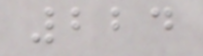224
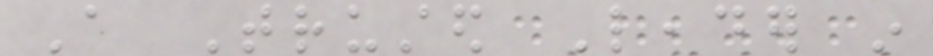A Trusted Leader in
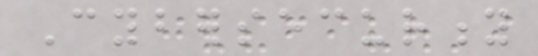Cybersecurity
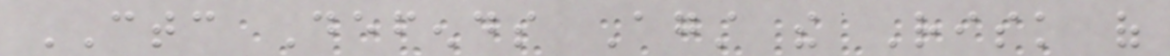CTC Defends Against the Risk of
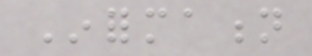Information
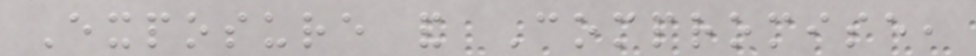Exposure and Compromise,
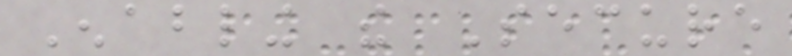Enabling the Secure
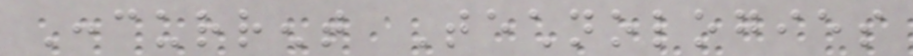Concurrent Technologies
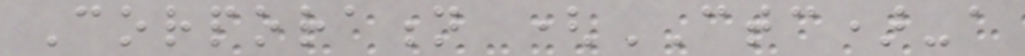Corporation (CTC)-a
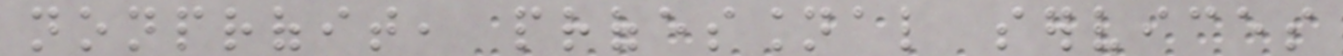nonprofit, professional services
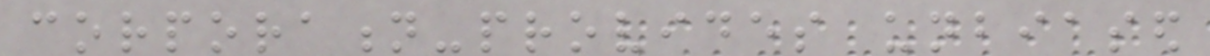corporation-provides unbiased
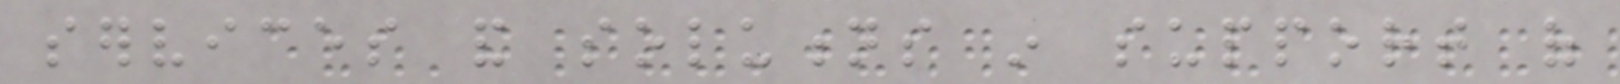services and solutions in support of
